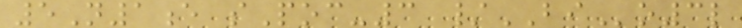5N1e sPoc-3 /BIo3l
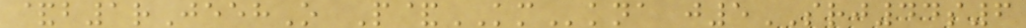&b1rJeehO P&KMkna j5SRJ44s6
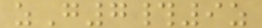zG7#9z
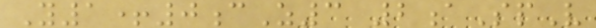Y1+0cZ3 2aSpV
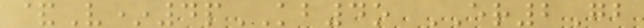&V*4pKB4o ER2Gb
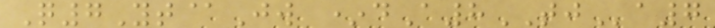Q7Yt@Jw *dA8TJa7
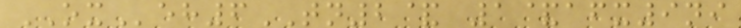OXeh6TN2& 1&afx9ni
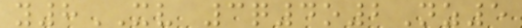y8XV 3q4o2Nz5
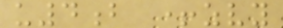u4b +zvy
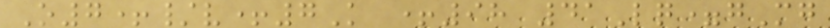O7+/v+7K +98 41Lq=gMg
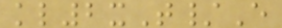kl2xT/E
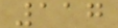117
